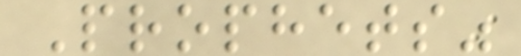Prophets"
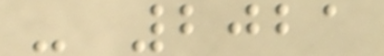- 2021
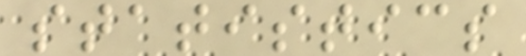statistics
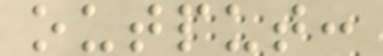output:
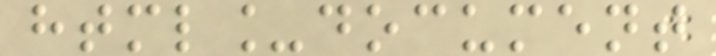html_document
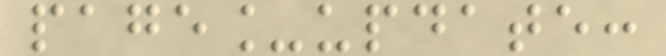page_update:
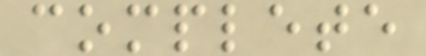complete
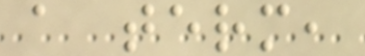a term,
